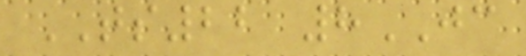TS22 8JC
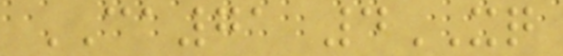CA71 4XQ
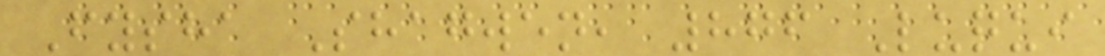Fysha Shagwen, 876 Luqui
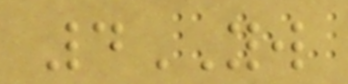4YW
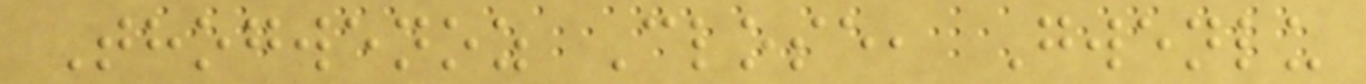Thogwenoz Close, Gwenlu
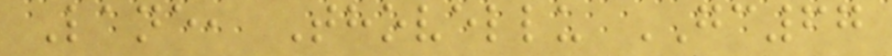Lane, Thovellu GC67
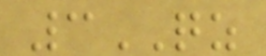3QZ
